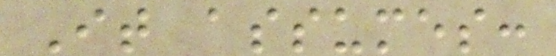It assumes:
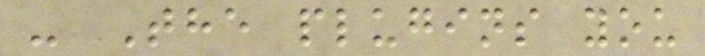- The plugins you
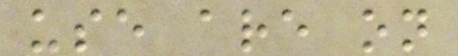use are on
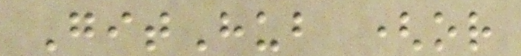GitHub (or
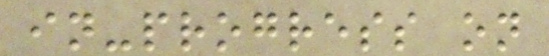in-progress on
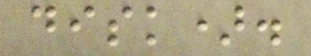disk).
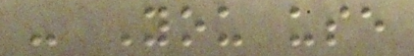- You use
